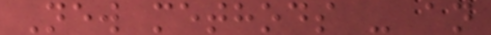New methods - an
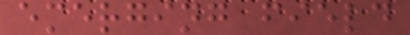emerging field
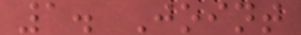1. Joint
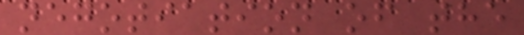negotiation of the
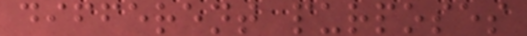different purposes
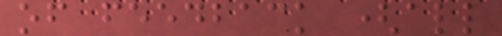of feedback (all
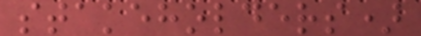stakeholders)
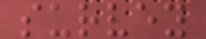survey
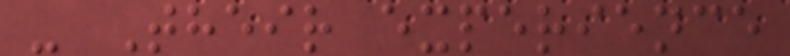- Their experience
